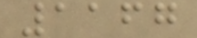1167
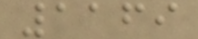1169
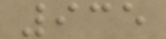935
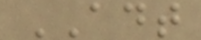ADT
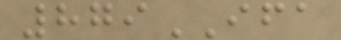879IFA
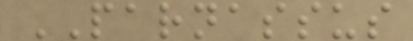PARNASSUS
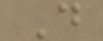D
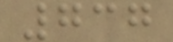737
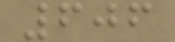606
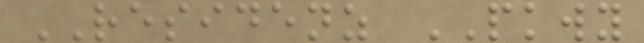RESIDENZ PKWY
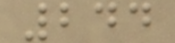244
